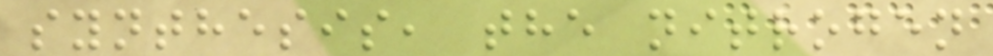synthesis, the nitrogen
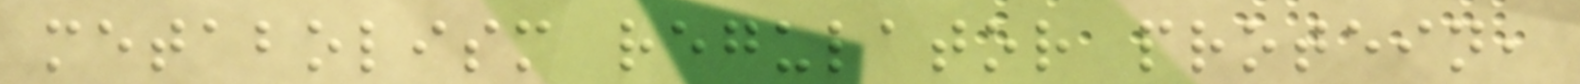metabolism regulator protein,
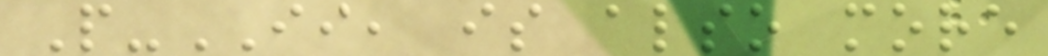P-II, is also more
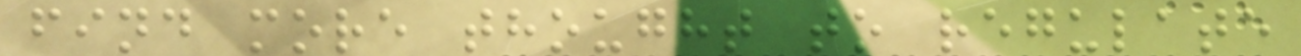find more thought to regulate
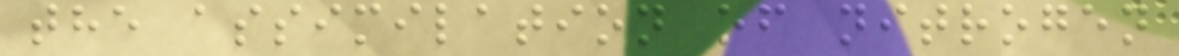the assimilation of nitrogen
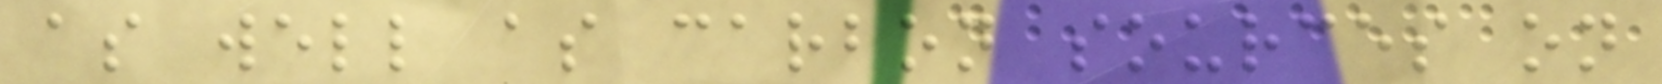as well as carbon sources on
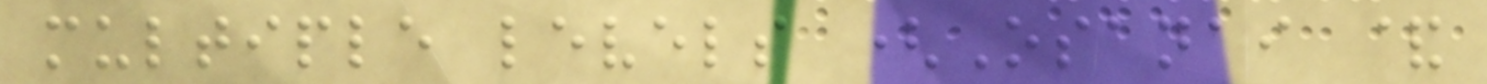multiple levels (Osanai &
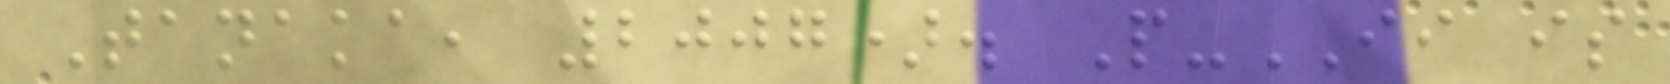Tanaka, 2007). P-II is
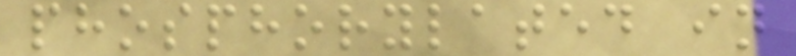phosphorylated in
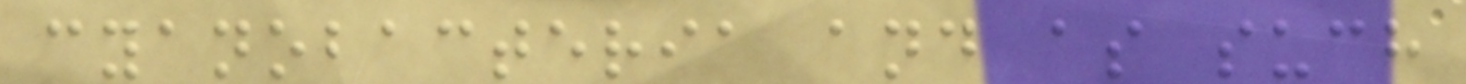cyanobacteria and as such
